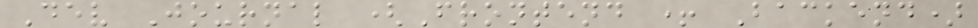Dev Journal (Frontend + Backend)
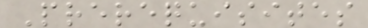Prerequisites
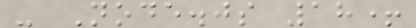- Node.js 18+
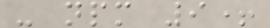- npm 9+
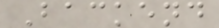Backend
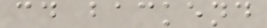cd backend
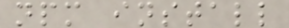npm install
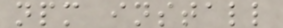npm install
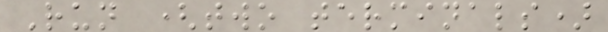Run (two terminals)
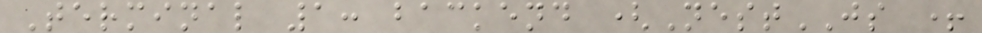Terminal 1: backend (NestJS +
